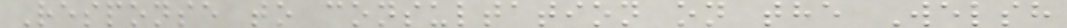Response to consultation on the Welsh
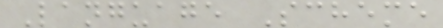Language Scheme
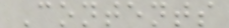Contents
